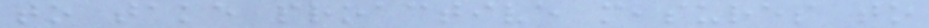to take proactive measures to
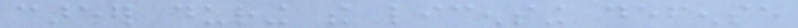career during the licensing defense
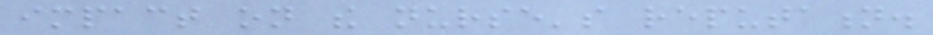impact on the nurse's reputation.
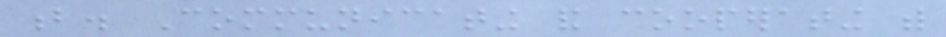b. Communicating and cooperating with
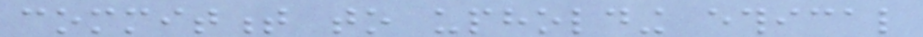commitment to upholding ethical
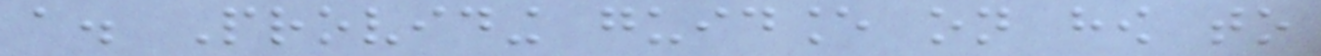a. Providing guidance on how to
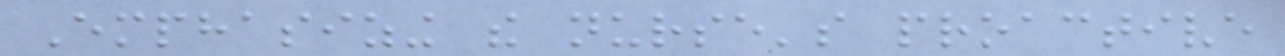Emphasizing the nurse's proactive
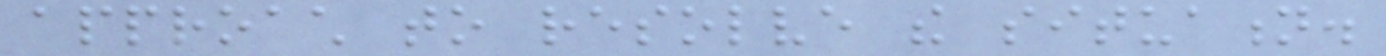approach to resolve the situation.
